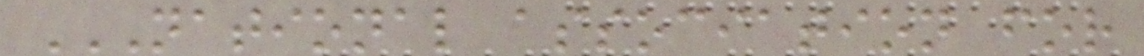NATIONAL ASSOCIATION FOR
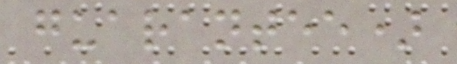guarantee)
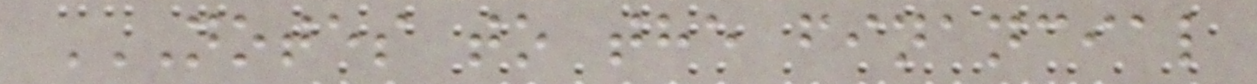NOTES TO THE FINANCIAL
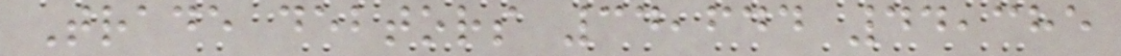Trade debtors 34,644 44,385
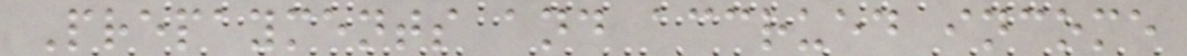Prepayments and accrued income
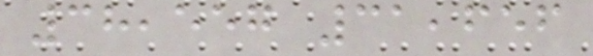38,557 31,656
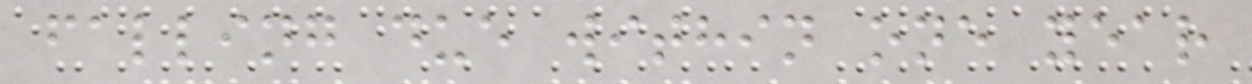falling due within one year
